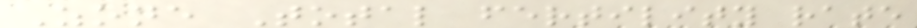Zone Total fertility rate
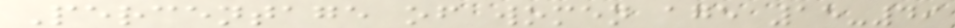Percentage of women age 15-49
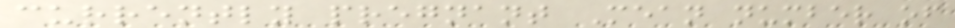currently pregnant Mean number of
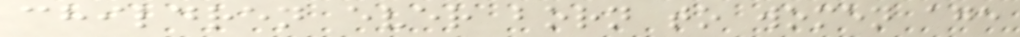children ever born to women age
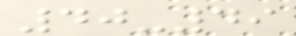40-49
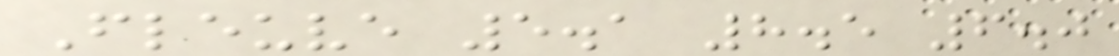Fleuve 5.1 8.5 6.0
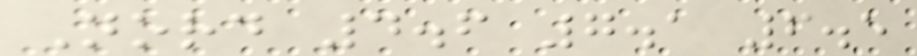Nord 4.6 7.1 6.5
